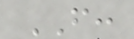FROM:
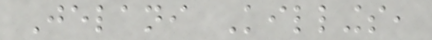Jelani Killings,
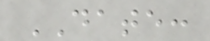DATE:
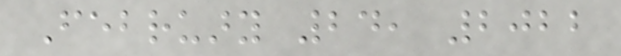February 24, 2022
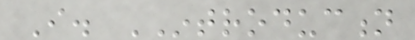I. INTRODUCTION
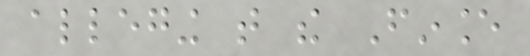alleging that the Finance
